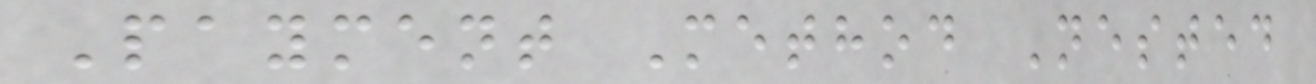Payment Method Nested
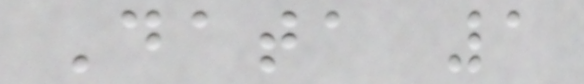Data 1
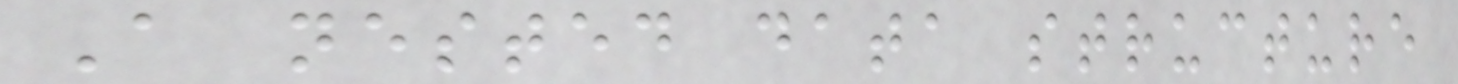A nested data structure
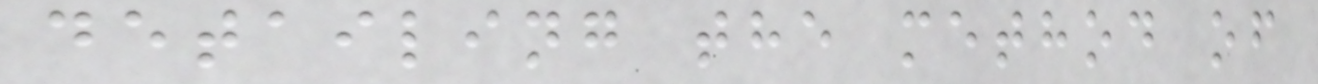detailing the method of
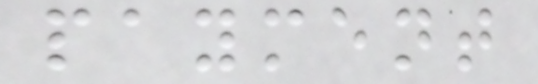payment
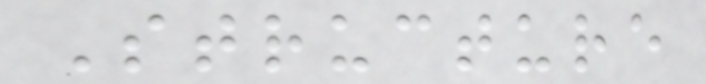Structure
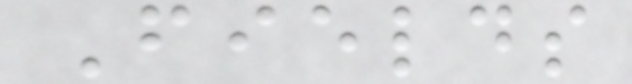Fields
